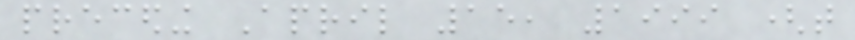preceding April 15, 1999 (that
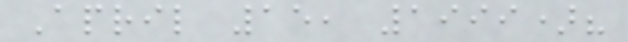April 15, 1999)?
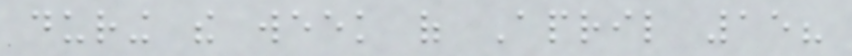during the week of April 15?
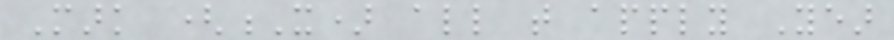Mark (X) all that apply Year
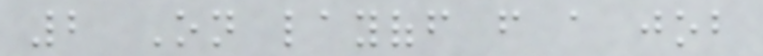2 On layoff from a job
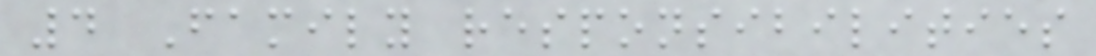4 Family responsibilities
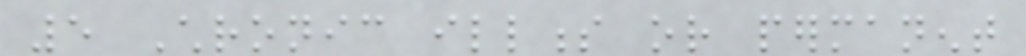5 Chronic illness or permanent
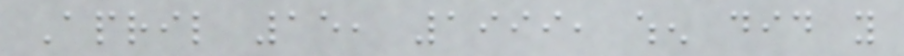April 15, 1999, when did you
